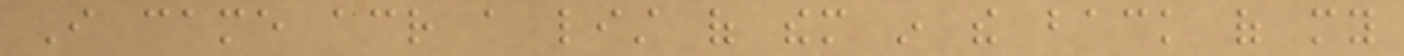I came across a list of them in the back of my
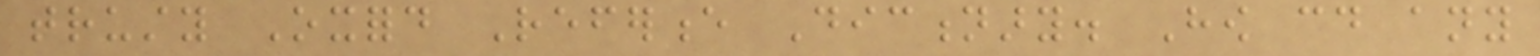trusty Oxford Reference Dictionary. How could any
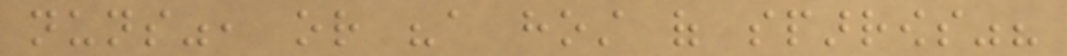nuns", or "a host of sparrows"?
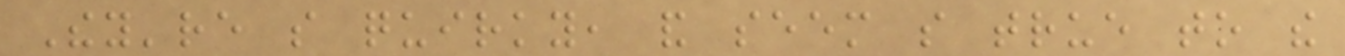They're so quirky, and seem so true to the
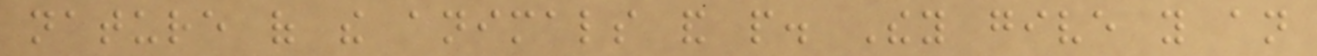nature of the animals and people. They give you an
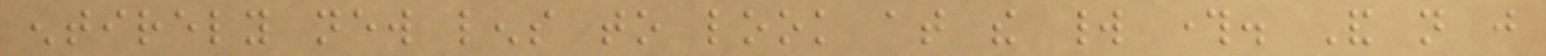entirely new lens to look at the world through. And not just
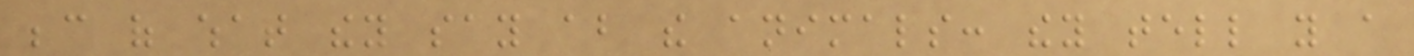because of what they say about the animals: they tell you a
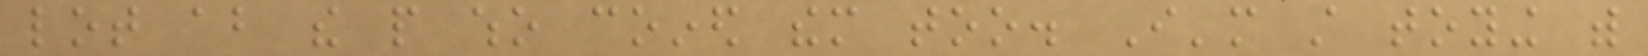lot about the people who coined them too. I'm still toying with
